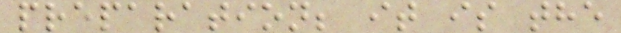preparation; it is the
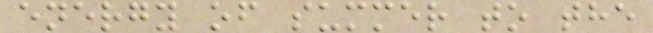energy of summer to the
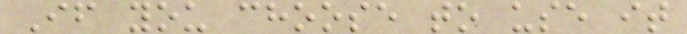If you choose to use it
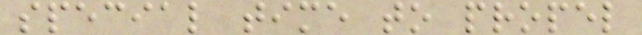special time to propel
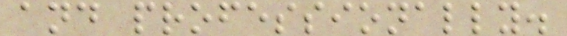and professionally.
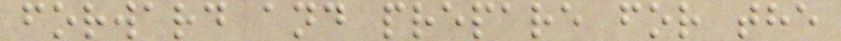forward and prepare for the
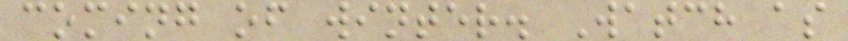coming of winter. Watch as
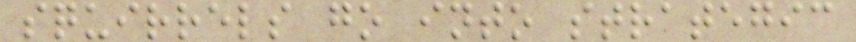squirrels go into strategic
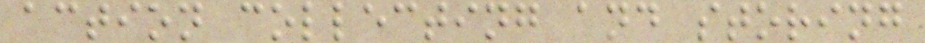action collecting and storing
